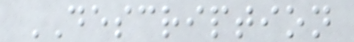DESCRIPTION
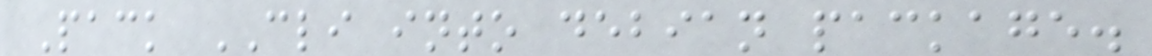Pack CLI into debian package.
